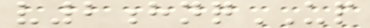v2hnqUP
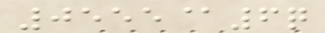0555@6q
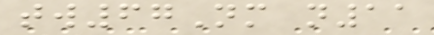tw67Nm n11
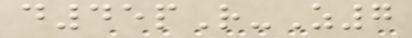d45pR-Z7
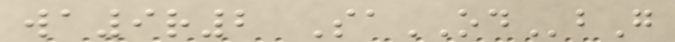wa9r2 SaODbG
